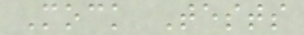Mock Tests
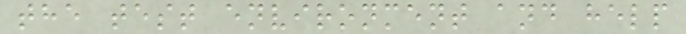the test environment and help
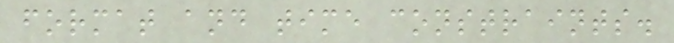format and time constraints.
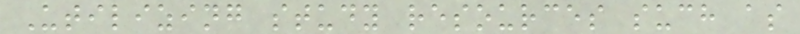Utilizing study resources such as
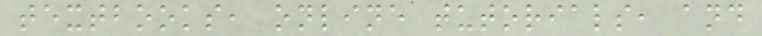textbooks, online tutorials, and
